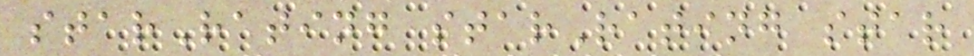starRating starRating star
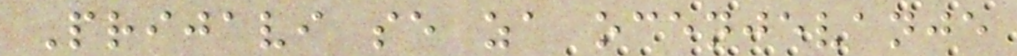Prijavi se za ocenjevanje
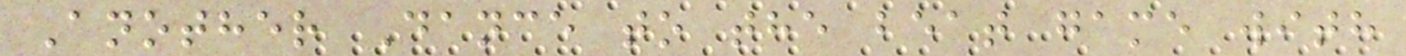Another Dance to the beat game with
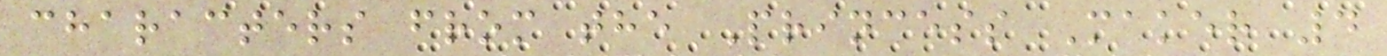characters from the Princess Maker 4
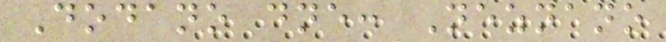Dodano dne: Neznano
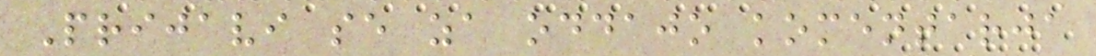Prijavi se za oddajo komentarja
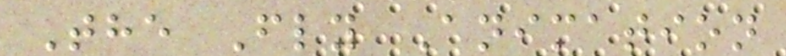The Fly Animation
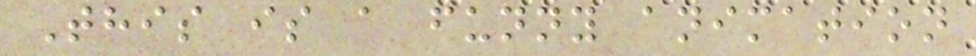This is a funny animation
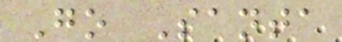Go Santa
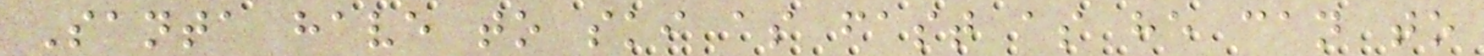Santa have to ski as fast as he can to
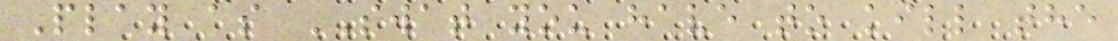Play as SWAT you have to kill the
